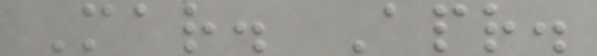Mar. Apr.
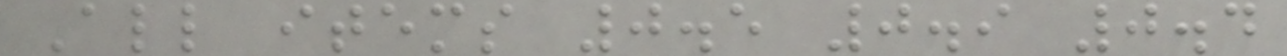All items 0.5 0.9 0.4
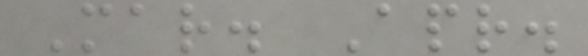Mar. Apr.
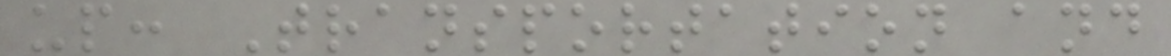up: Transportation and
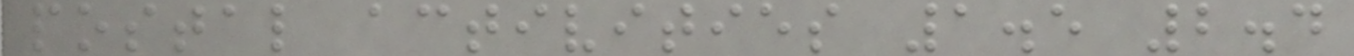postal activities 1.5 2.4
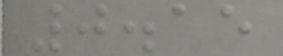0.15
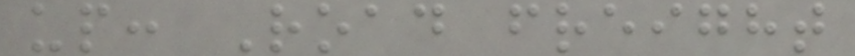up: Road freight
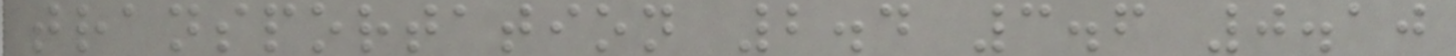transportation 2.4 3.6 0.10
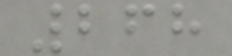268
